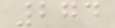274
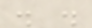. .
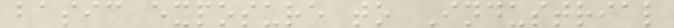basic exposure to Industrial
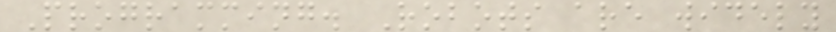Programming. Robots are widely
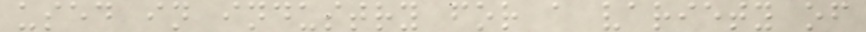used in industry for a variety of
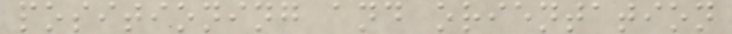positioning and orientation
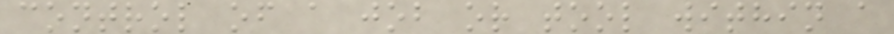control of a job or tool within a
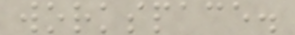workspace.
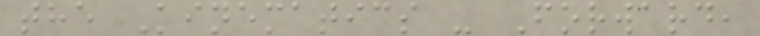the Kinematics - Forward,
